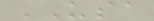USA
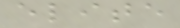elite
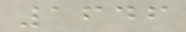1646
